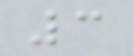3
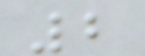2
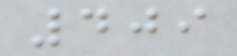409
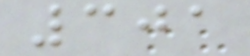301
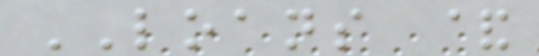LOANS &
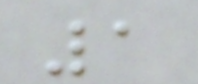1
